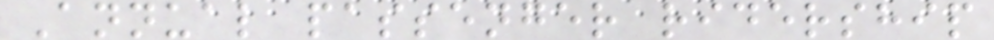Annual passenger ridership
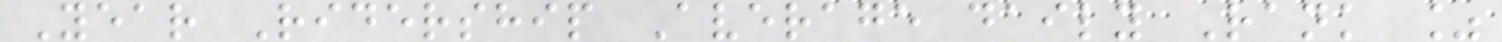Year Ridership Average daily Rank %
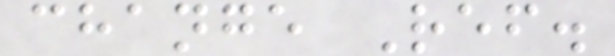change Ref.
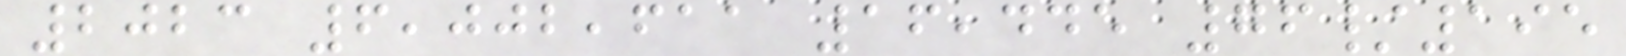2023 6,002,611 16,445 76/195
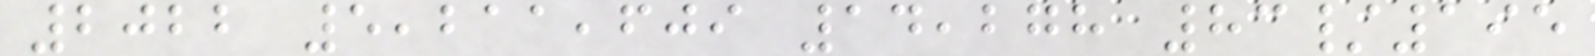2022 5,211,609 14,278 83/195
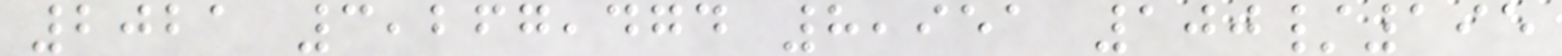2021 3,267,474 8,951 100/195
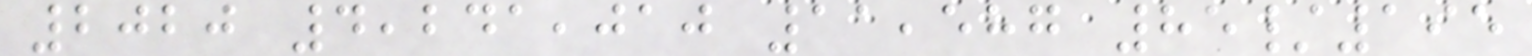2020 4,241,010 11,587 85/195
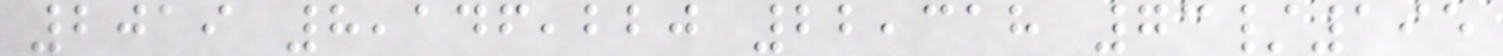2019 8,146,220 22,318 73/195
